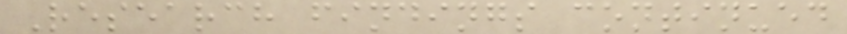Research findings continued
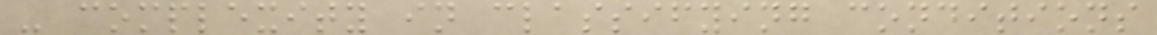- complexity in classifying conditions
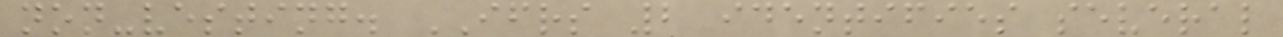non-vesting. IFRS 2 identifies several
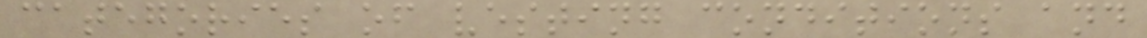categories of vesting conditions and
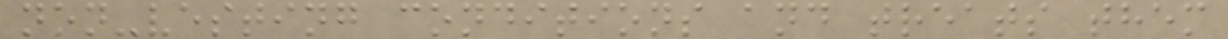non-vesting conditions and treats them
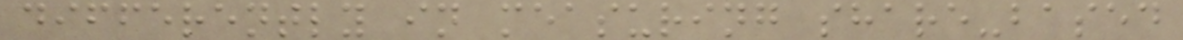differently in measuring share-based
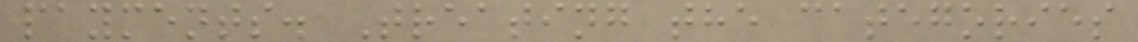payments. Treating the categories
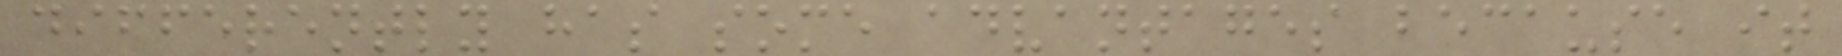differently has some advantages because it
